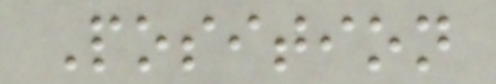Position
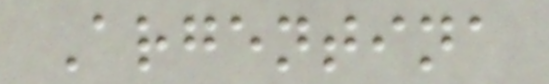Argentina
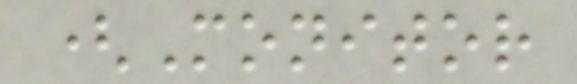(Monitor
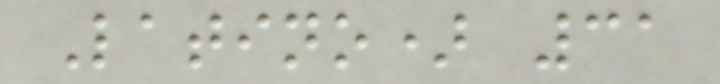Latino) 31
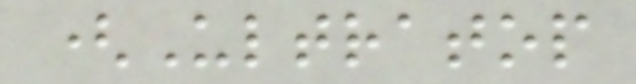(Ultratop
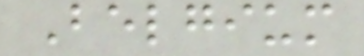Belgium
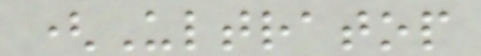(Ultratop
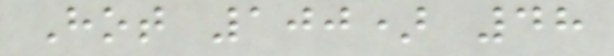Hot 100) 48
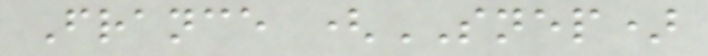France (SNEP)
